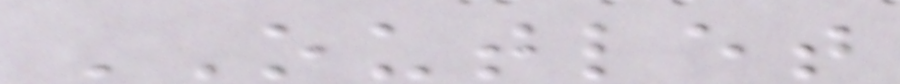OUTLET
